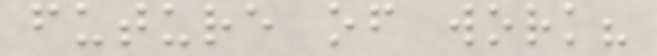future of work?
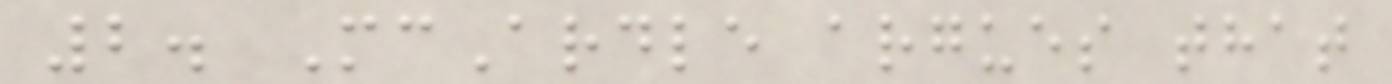2. McArdle argues that
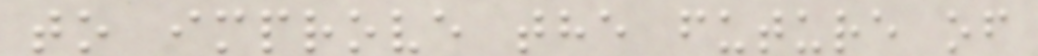to improve the future of
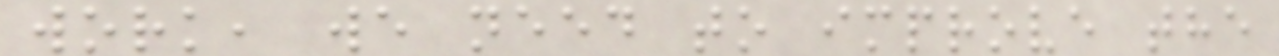work, we need to improve the
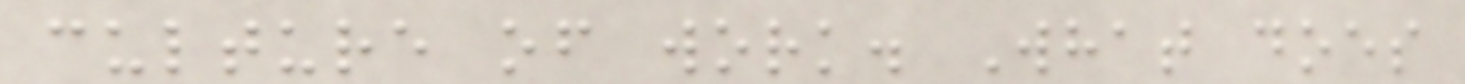culture of work. What does
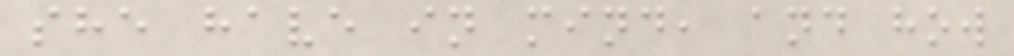she have in mind, and how
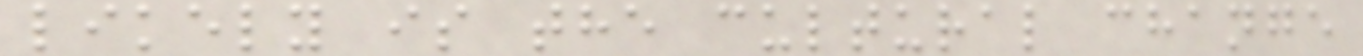likely is the cultural change
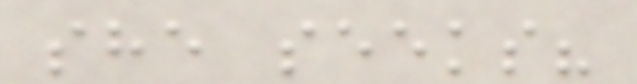she seeks?
